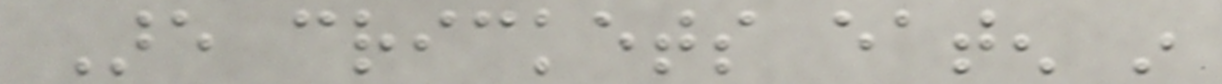Are crickets eaten in
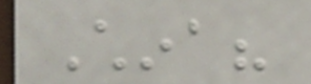China?
